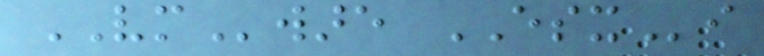VMware ESXi
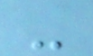-
